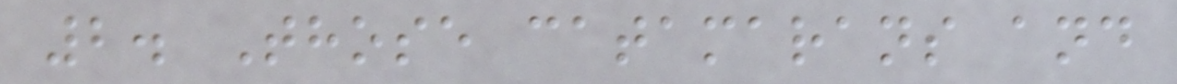2. Those catamarans and
